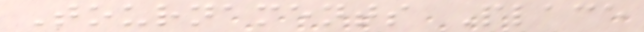Tournaments Place
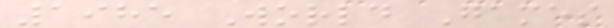1985 World Games
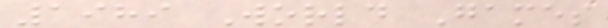1989 World Games
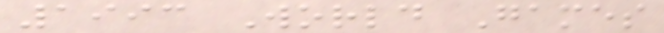1993 World Games
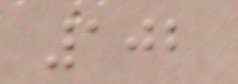102
